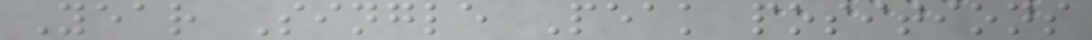Year Single Peak positions
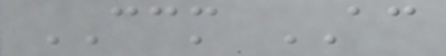CCM AC
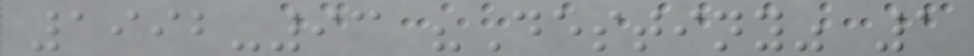1992-93 "Destiny" 1
